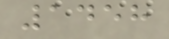1458
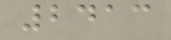2413
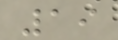19
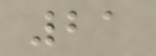21
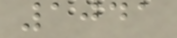1041
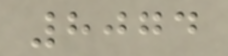8074
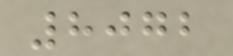8072
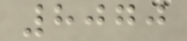8070
